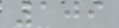109
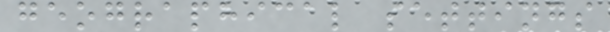geographical settings
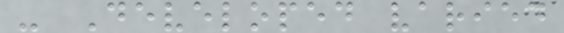- Developed varied
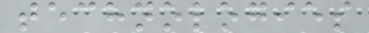technologies
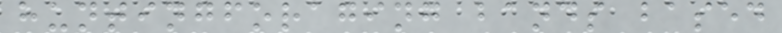huntingforaging bands based
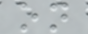on
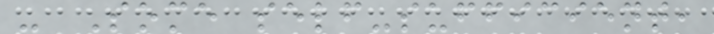- Some self-sufficient,
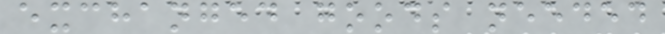exchanged goods needed
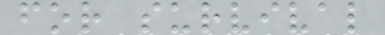for survival
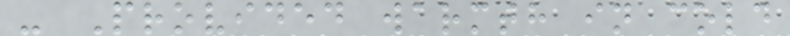- Provided warmth in cold
